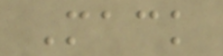Mack
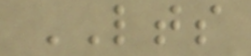LTS
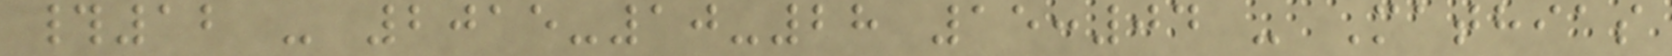#12 - 2015-10-28 15:04 - Mathias
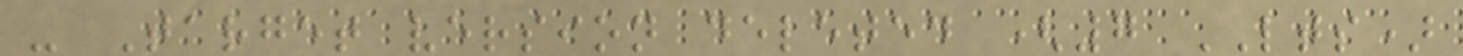- Target version deleted (7 LTS)
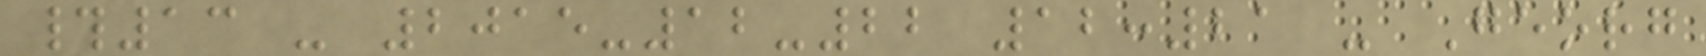#13 - 2015-12-22 12:21 - Georg
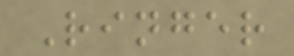Ringer
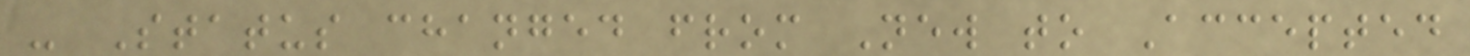- Status changed from New to Accepted
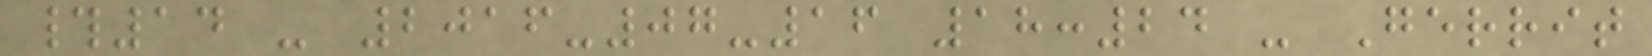#14 - 2016-07-16 18:24 - Gerrit
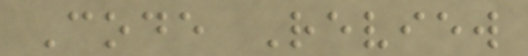Code Review
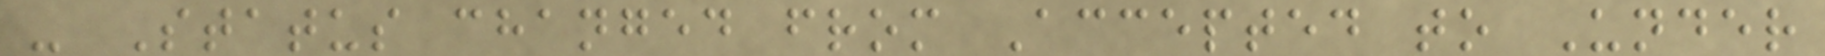- Status changed from Accepted to Under
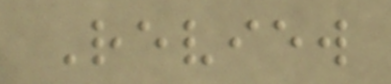Review
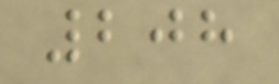208
